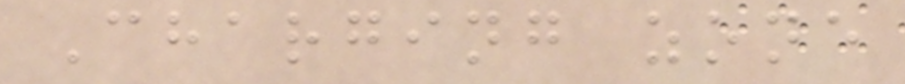Charging zone
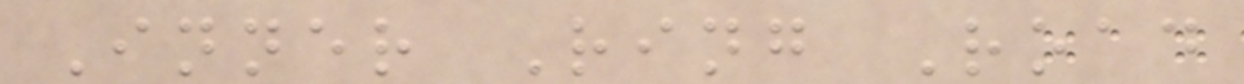Inner Ring Road
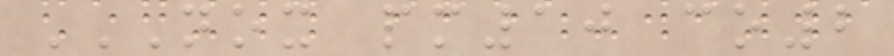NOX PM10 CO2
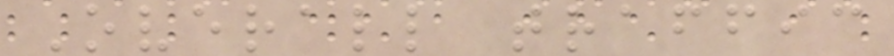Overall traffic
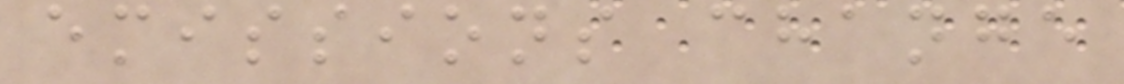emissions change
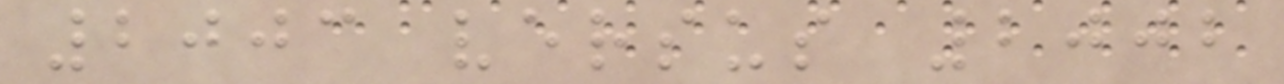2003 versus 2002
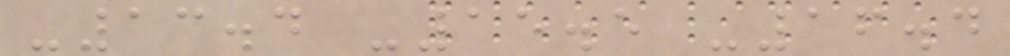-13.4 -15.5 -16.4
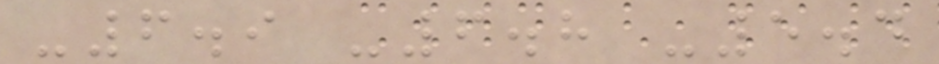-6.9 -6.8 -5.4
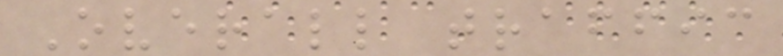Overall traffic
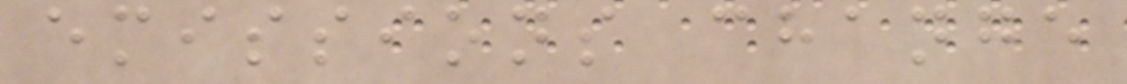emissions change
